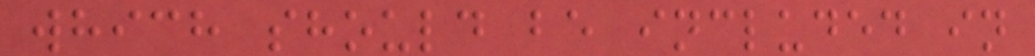which should be included in
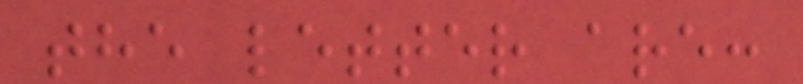the letter are:
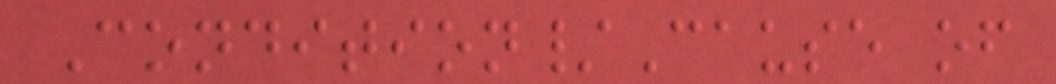Condition/Cause of
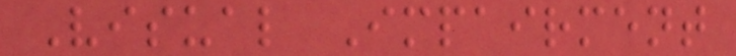Visual Impairment
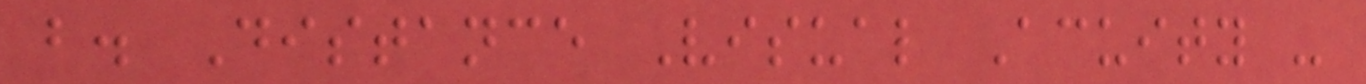b. Distance Visual Acuity -
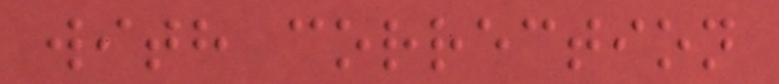with correction
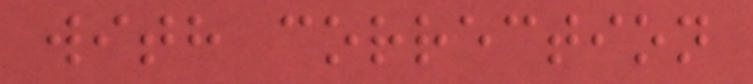with correction
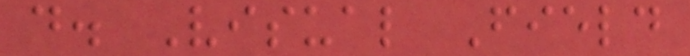d. Visual Field
